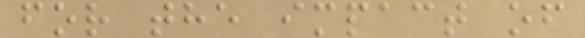for the impact of
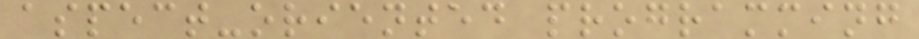aspect-oriented programming
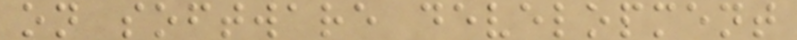on software development
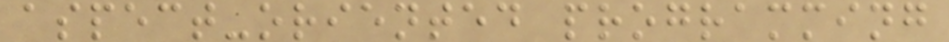aspect-oriented programming
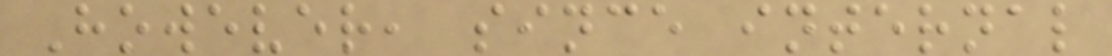However, since internal
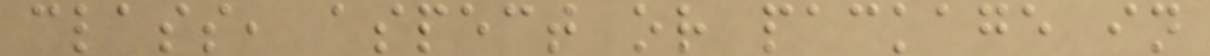class, aspect or package in
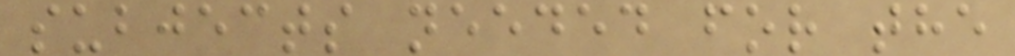subjects needed for the
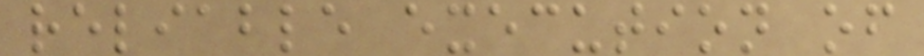reliable execution of
